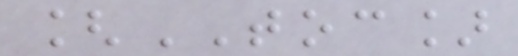[TOC]
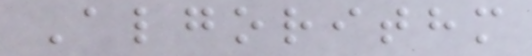Algorithm
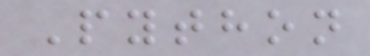Python
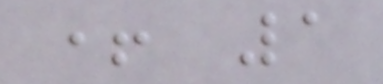+ 1
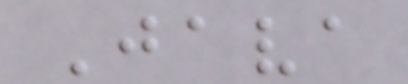Java
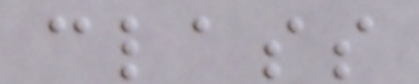class
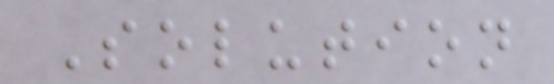Solution
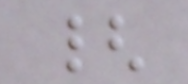{
